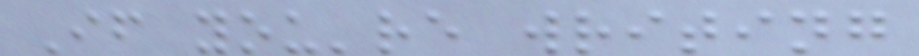If you're writing
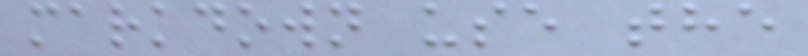markdown use the
